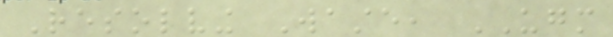Resolving Waste, UGM
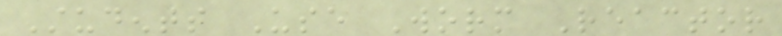Students Use Worm Reactor
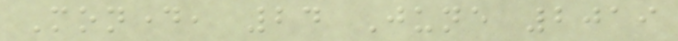Monday, 24 June 2019
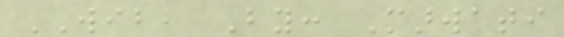WIB, By: Marwati
